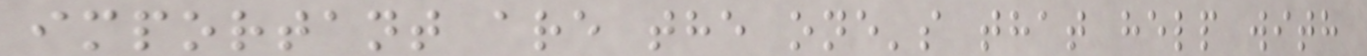important are the one's that help with
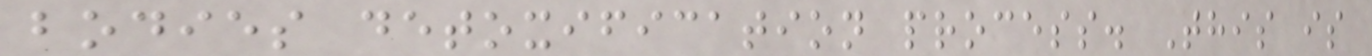bodies detoxification process. This is
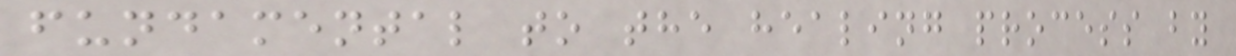fundamental to the healing process by
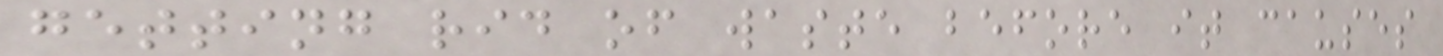getting rid of waste before it causes
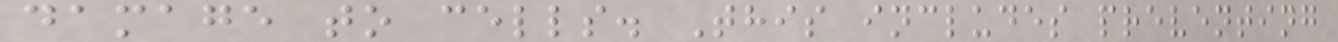damage to cells. This includes preventing
